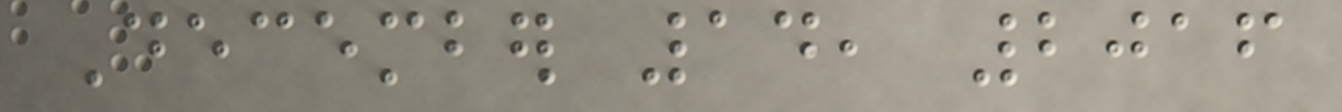December 14, 2016
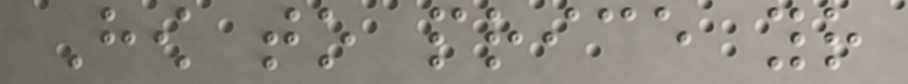How to price your
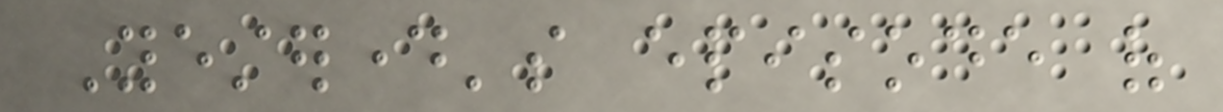Yesterday's episode of
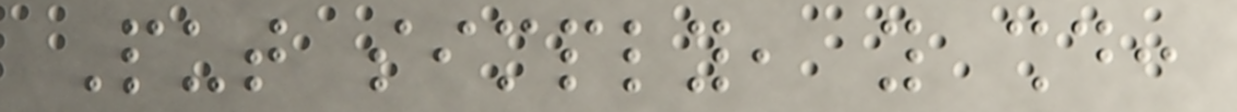Put simply, you should:
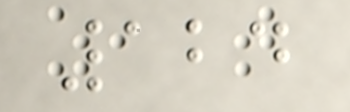124
